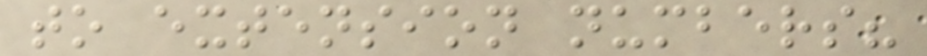to extension numbers?
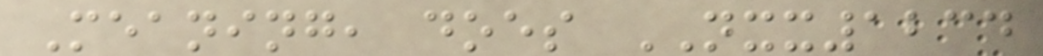Meaning, does NXX1234
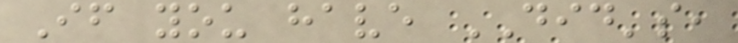If you have DID's,
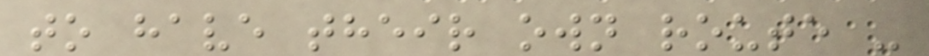to have their own route -
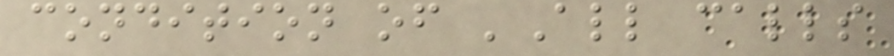condition of 'All calls
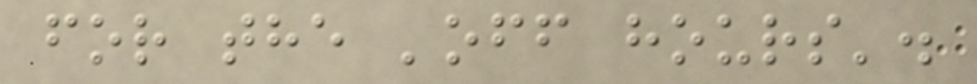for the 'off hours'.
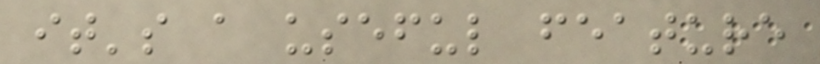it's a useful feature
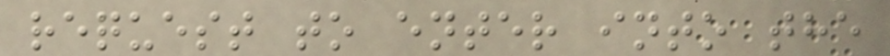request to enter into the
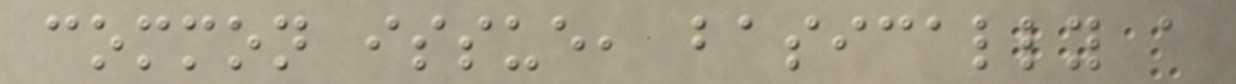common issue, basically a
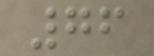76
